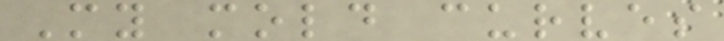My mold curves
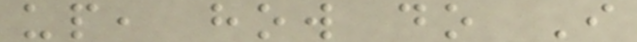up, how do I
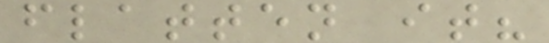flatten it?
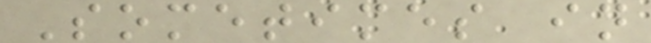Sometimes in
